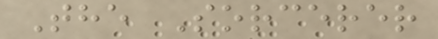The Sorcerer
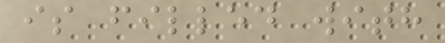is filled with
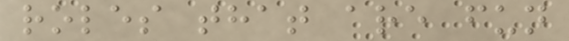roles that are fun
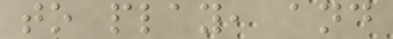to play, and
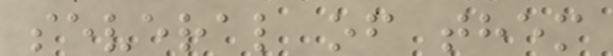several of them
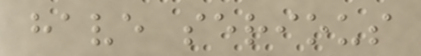have serious
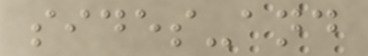sides-and
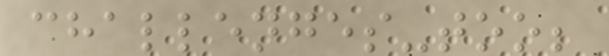challenges-too;
